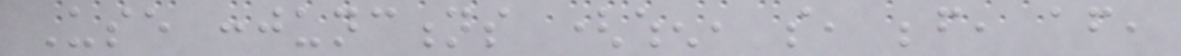Use conjunctions (when, so, before, after,
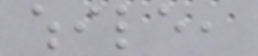while,
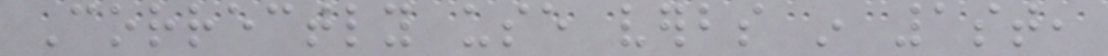Correctly use verbs in 1st,
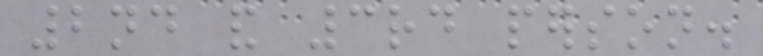2nd and 3rd person.
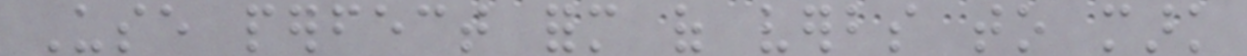Use perfect form of verbs to mark
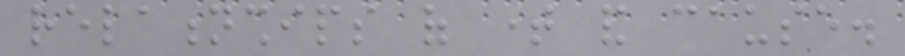relationships of time and cause.
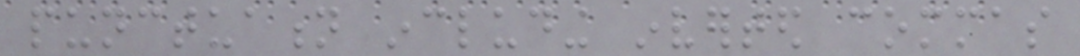punctuation including inverted commas
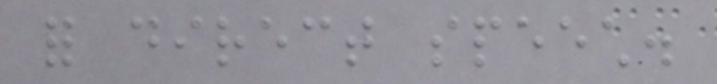for direct speech.
